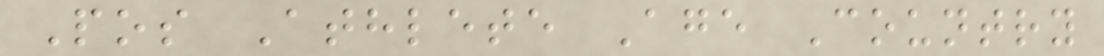Pos Athlete Age Country
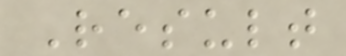Result
